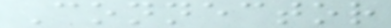Connector
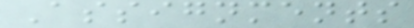Assignments
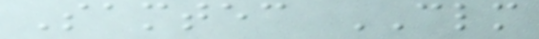Samtec CLM
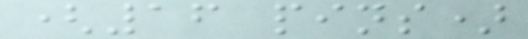(16 pins)
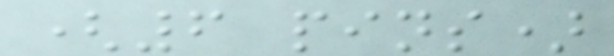(6 pins)
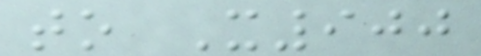to X900
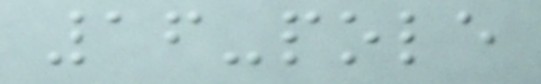16-pole
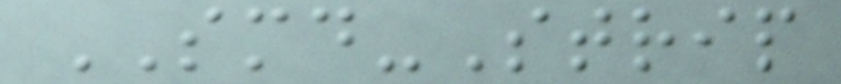SMD-Strip
